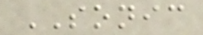SONIC
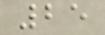25
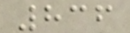836
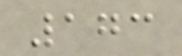173
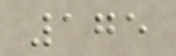175
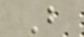B
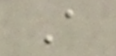A
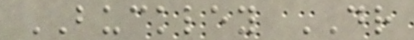BUCKLEY DR
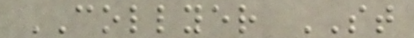COLLYER ST
